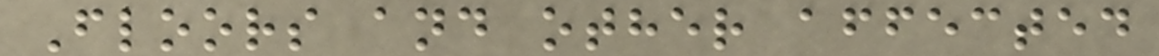Floors and other affected
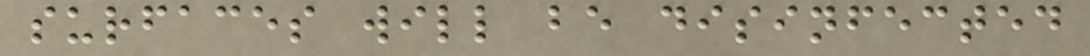surfaces will be disinfected
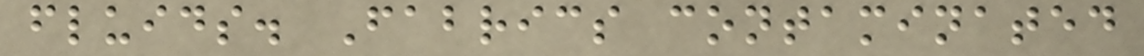fluids. Fabrics contaminated
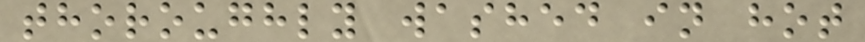thoroughly washed in hot
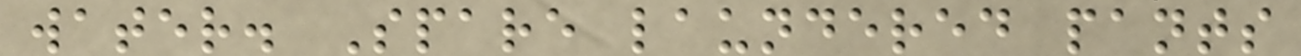water. Spare laundered pants
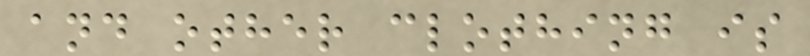and other clothing is
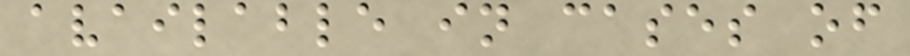available in cases of
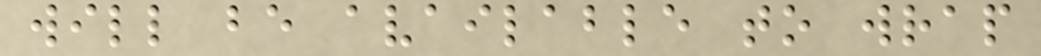will be available to wrap
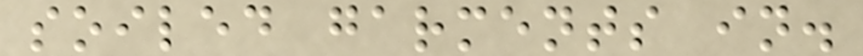soiled garments in.
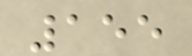155
